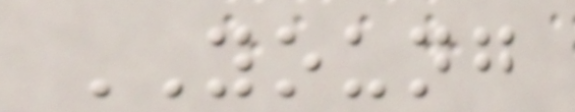YOUNG
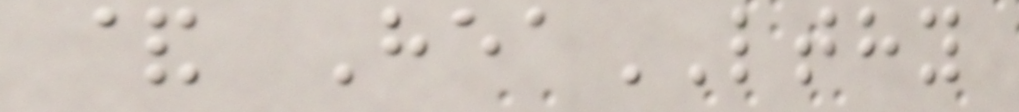& HeaLTHY
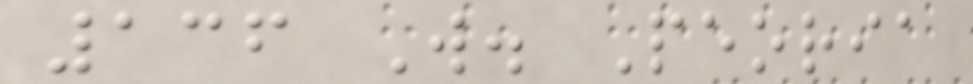136 W. Peoria
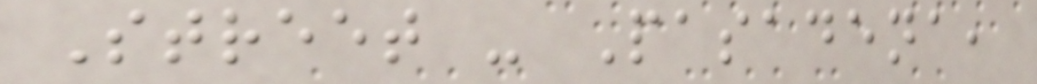Street - Pasadena,
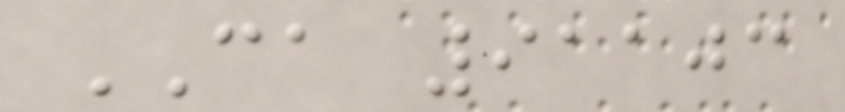CA 91103
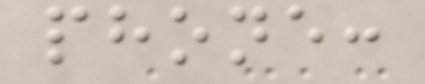phone:
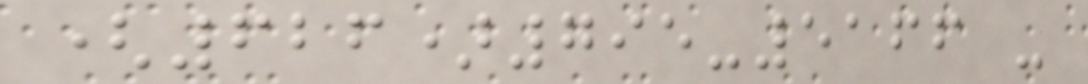(626)795-5166 -
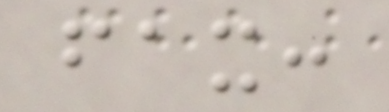fax:
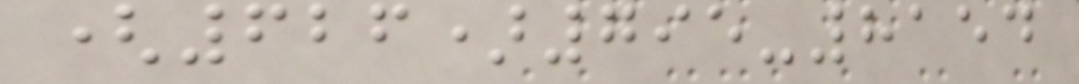(626)795-8154
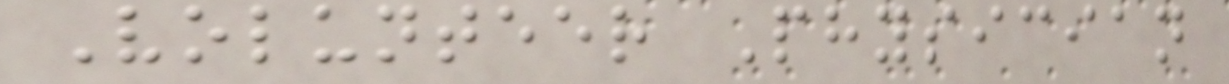Volunteer Physician
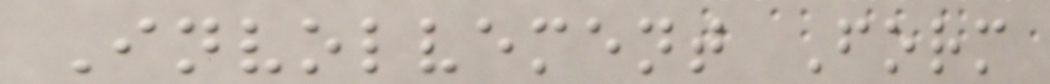Involvement Form
